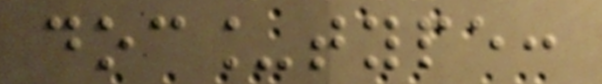doc_type:
